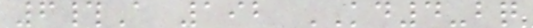6#A 192 KD4-bq
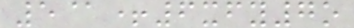5@+6xfy7o
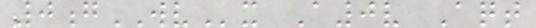0gWVx A0v Aqt
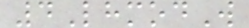4LhmodW
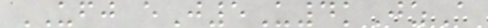UFJ eJ5U4kJzA
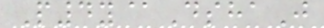P4y@DshaJ
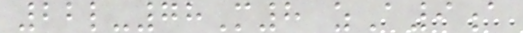22l-78M8 zA9a
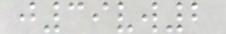j39vw2
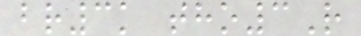br3k tho3R
